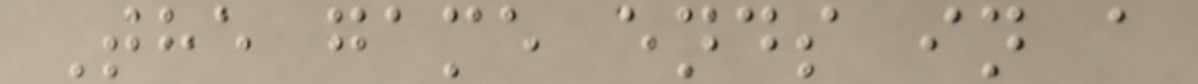The game ends in a
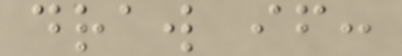draw if:
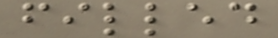filled
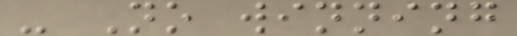- No winning
